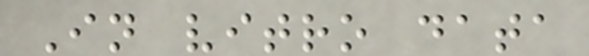In vitro data
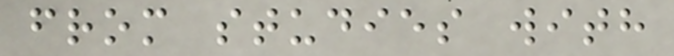from studies with
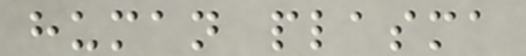human plasma
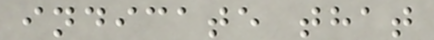indicate that
